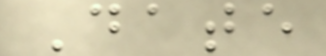Date
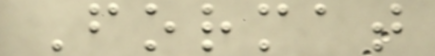Format
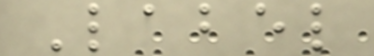Label
